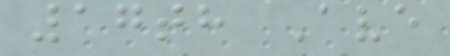17th Ave
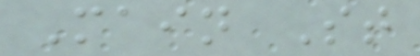Main St
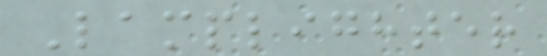Lamplighter
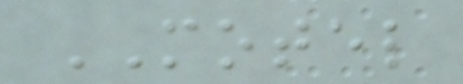MOTEL
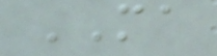MA
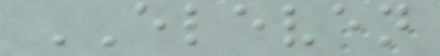ELEVEN
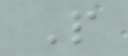P
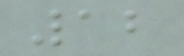12
